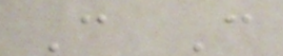C C
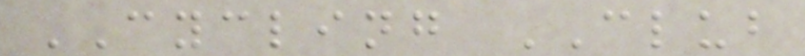CYCLING CLUB
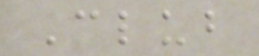Club
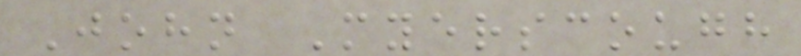John Myerscough
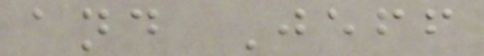and Jeff
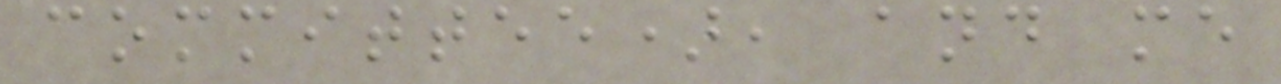committee), and me
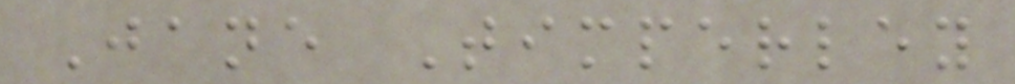Jane Timperley
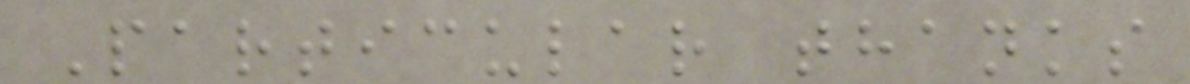Particular thanks
